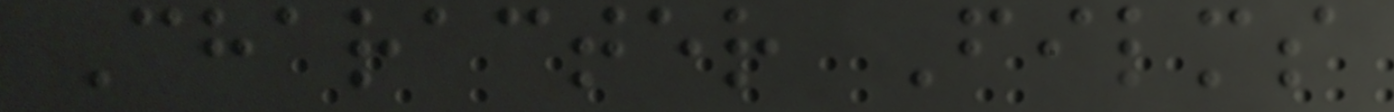Character Films
